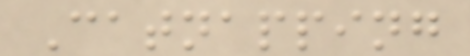Catnapping
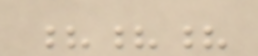???
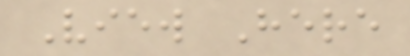View Here
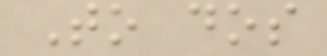To dos
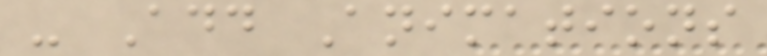- Add Animations
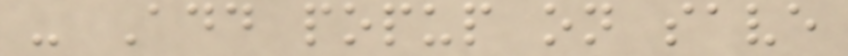- Add popup on save
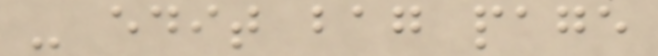- edit bag page
